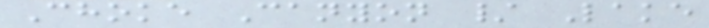Choke Canyon / Lake
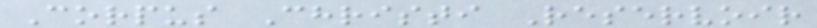Corpus Christi Reservoir
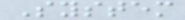System
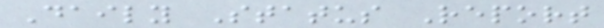Daily Status Report
